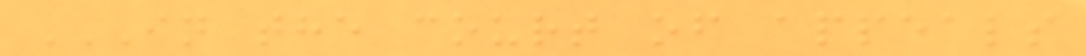IN THE COURT OF APPEALS
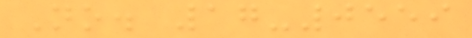No. 17-0559
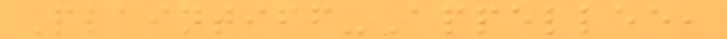Plaintiff-Appellee,
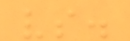vs.
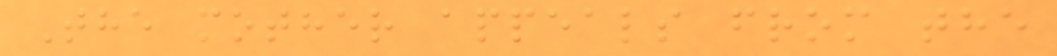The mother appeals from the
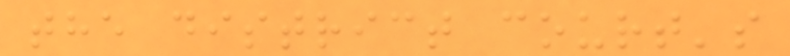the district court's
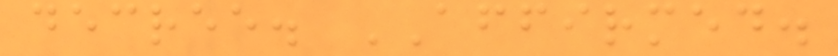decree. AFFIRMED.
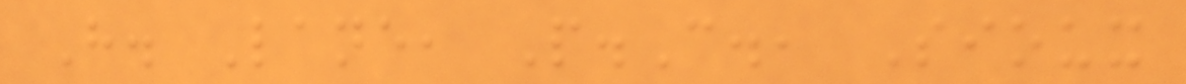H. Lane, P.C., Sioux
